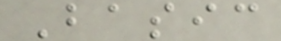Basic
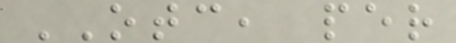OTC, per
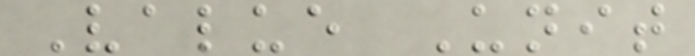Value Unit
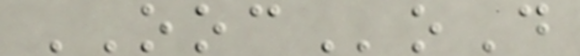OOCoD
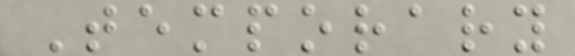Temporary
